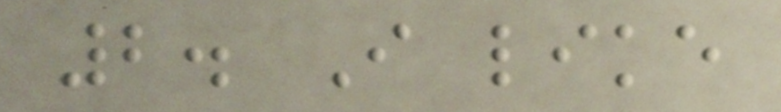2. I like
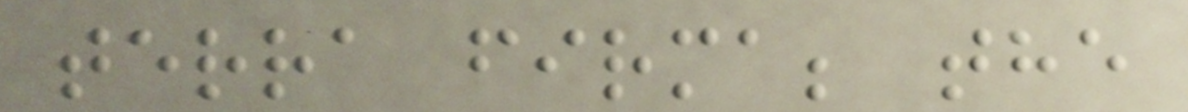terra firma; the
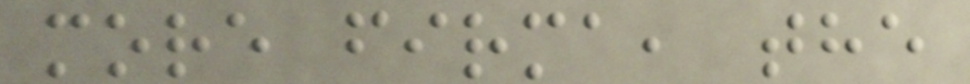more firma, the
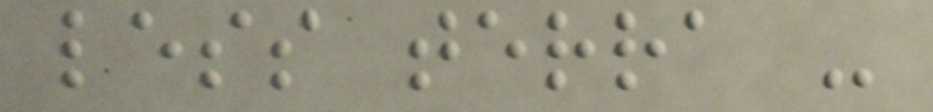less terra -
